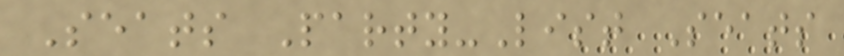Seats Party-List Seats
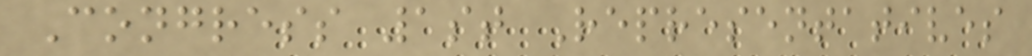Congress 1st Representatives
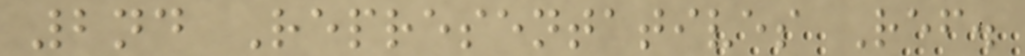2nd Representatives Ref.
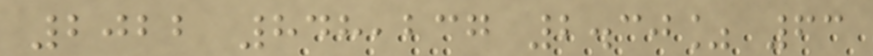2022 848,237 2.30% 63
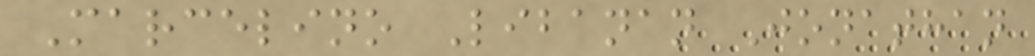Marcelino Libanan Jonathan
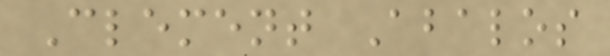Clement Abalos
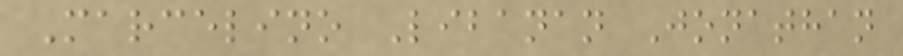Marcelino Libanan Jonathan
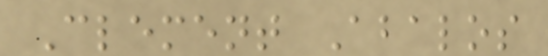Clement Abalos
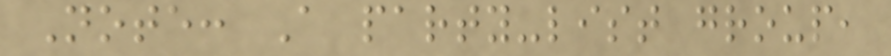Note: A party-list group,
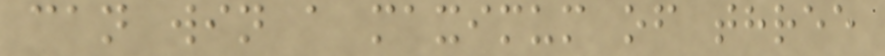can win a maximum of three
